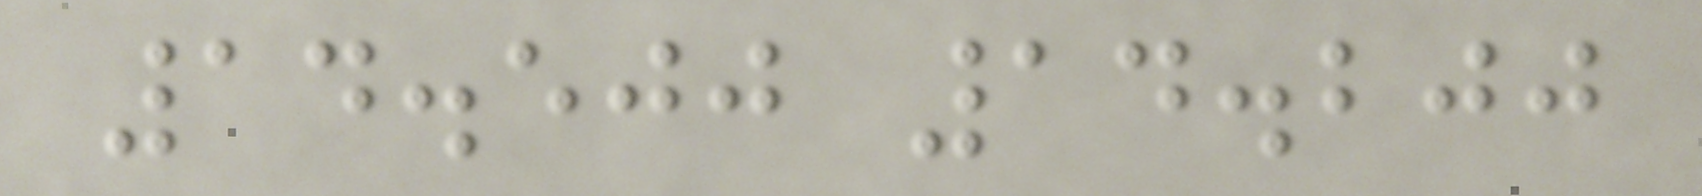14.500 14.200
